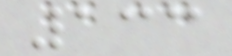133
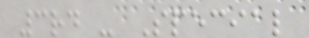3rd - Special
